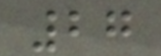27
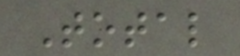Total
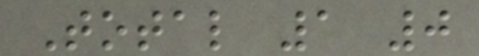Total 1 0
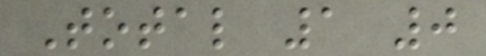Total 1 0
